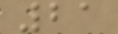21
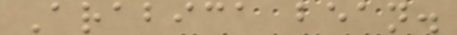Arabica bean.
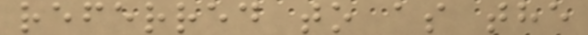referred to as the
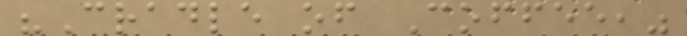"Cradle of Coffee,"
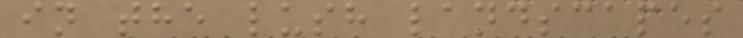in the lush landscapes
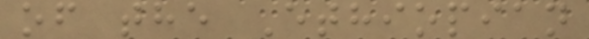of the Ethiopian
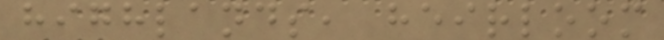highlands, heirloom
